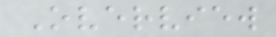Overview
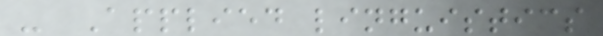- Applied linguistics
